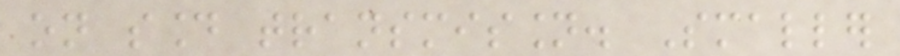on sound transmission. Smaller
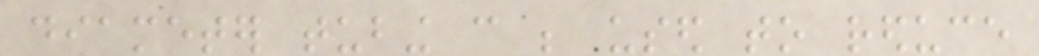diameter tubing can be used to reduce
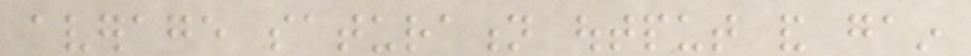average saturation output and gain
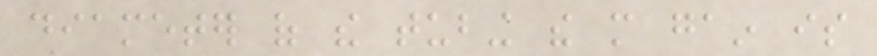diameter of the tubing the more gain is
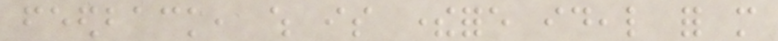feedback, which is therefore ideal for more
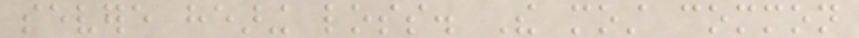severe hearing loss. The most common
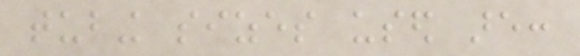tubing sizes used are:
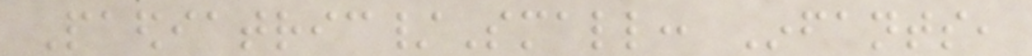Paediatric/Small: Infants,
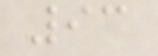93
